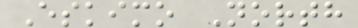Eskimo North
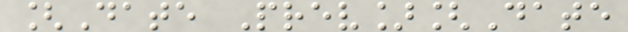[Date Prev][Date
